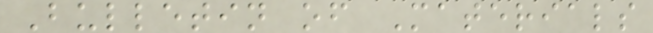Bulletin of Materials
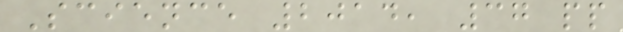Science 2014, 37 pp
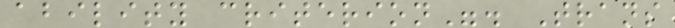ability criterion". Trans
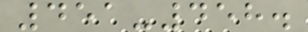451-458.
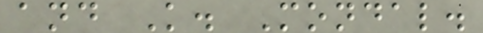and K. Mondal.
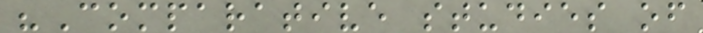"Comparative studies of
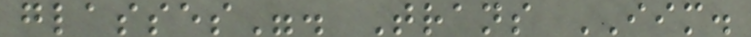glasses". Trans IIM.
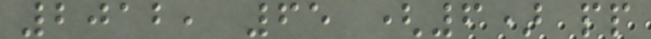2012, 65 (6) pp
